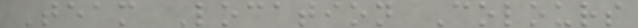Team Location Colours
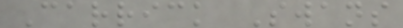Carrick Swans
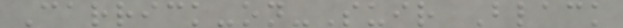Carrick-on-Suir Black
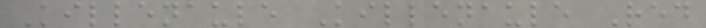Killenaule Killenaule Red
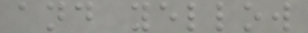and yellow
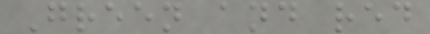Green and red
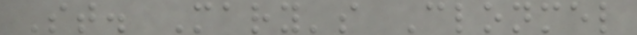St. Mary's Clonmel
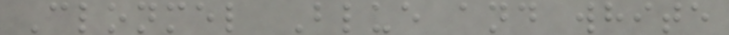Clonmel Blue and white
